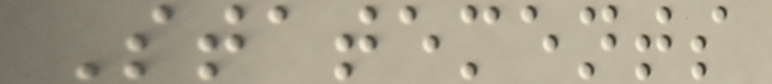Statements
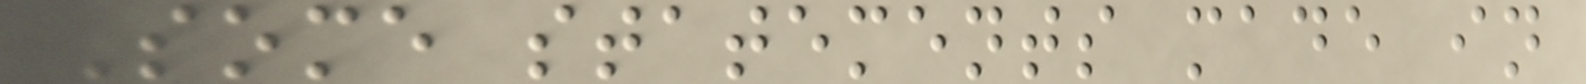Some statements made in
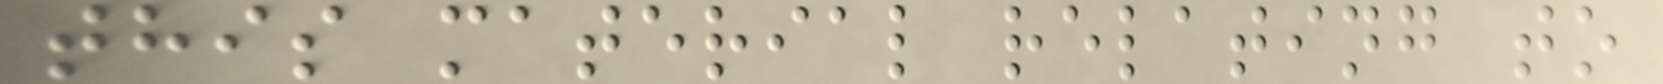this material relating to
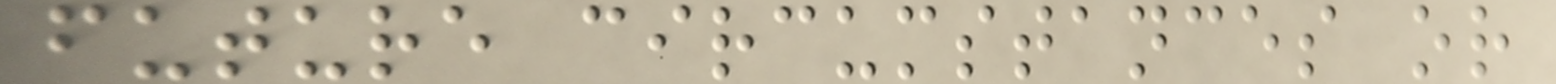future circumstances or
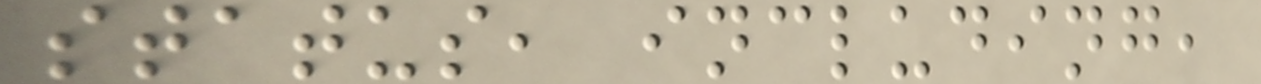status, including,
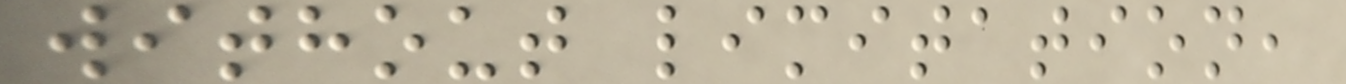without limitation,
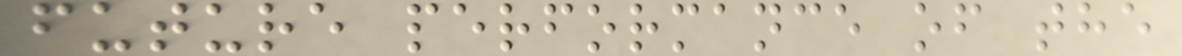future performance of the
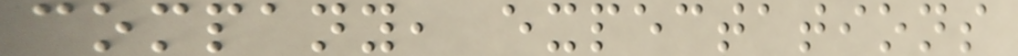company, expectations
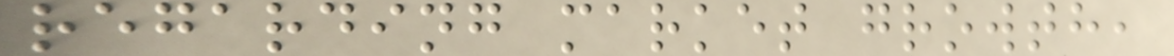regarding market growth,
